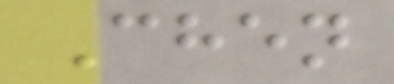Chen
